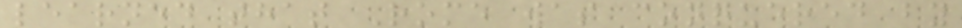learned that Rome was conquered by
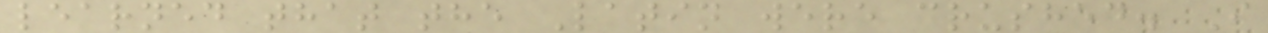learned that the Latin were crushed. I
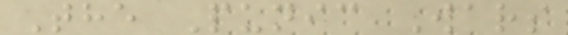The Punic Wars
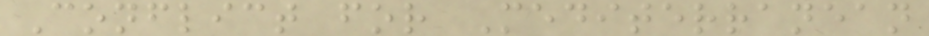Conflict for Mediterranean
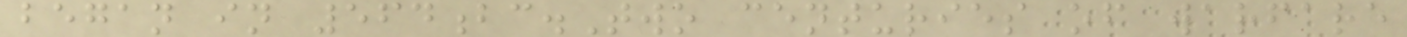began in 564bc.Two centuries of warfare
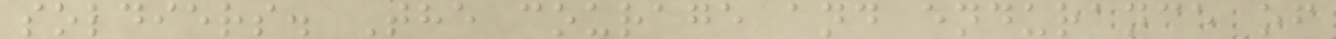soldiers. The courage and endurance of
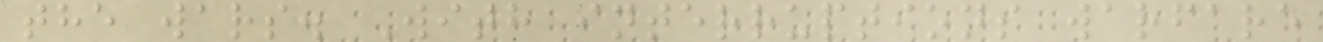the wars. With interruptions warfare
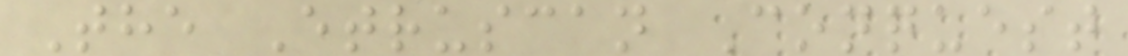The Etruscan Conquest
